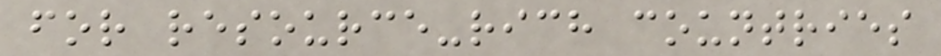for resource-rich countries
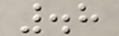.8
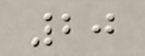20
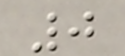0
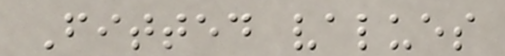Fitted values
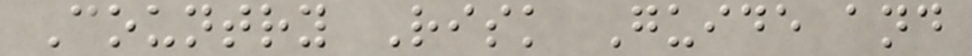Country Risk Guide and
